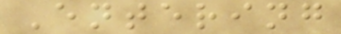Entering
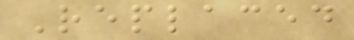Replaced
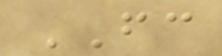FC
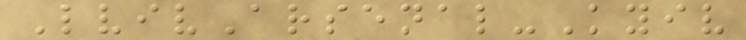LvivArsenal-Kyiv
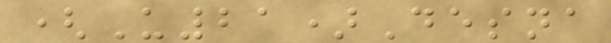(U21)Desna
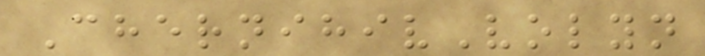ChernihivVolyn
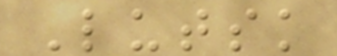Lutsk
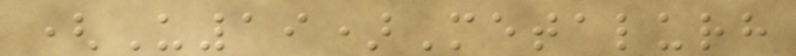(U19)Metalurh
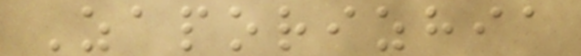Zaporizhia
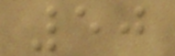50
